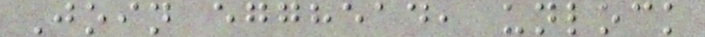Join egghead, unlock
